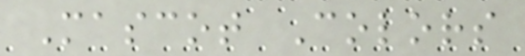Mascot Colors
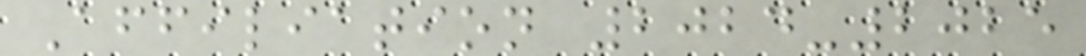Affiliation 2024-2025
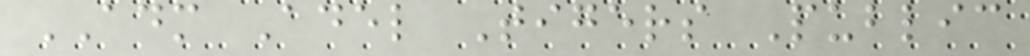ADM Adel Tigers Public
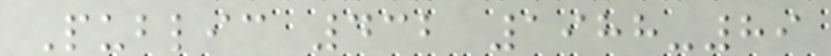Public 432 1988-89
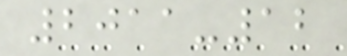2011-12
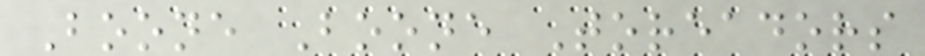Boone Boone Toreadors
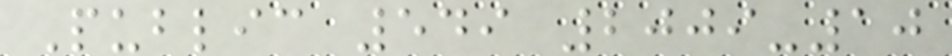Public 549 2009-10
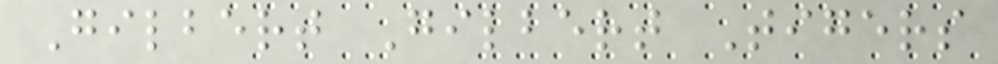Gilbert Gilbert Tigers
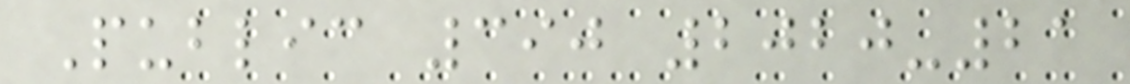Public 390 2020-21
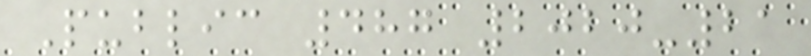Public 487 2020-21
